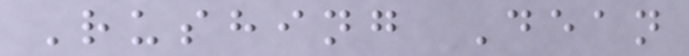Rushing Dean
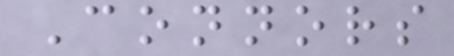Connors
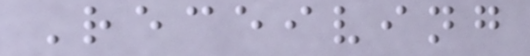Receiving
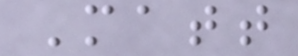Matt
